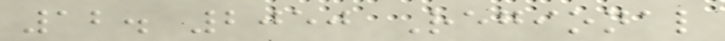12. 2050 Regional
